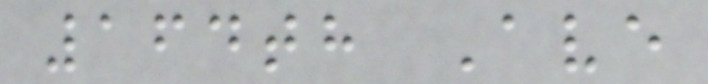164th Ave
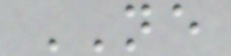NE
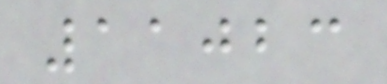11023
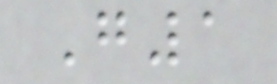G1
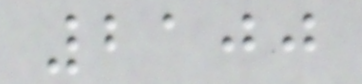2100
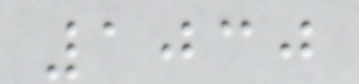1030
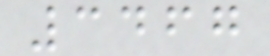3467
